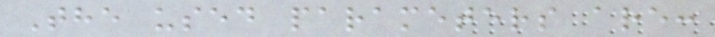The used parameters are:
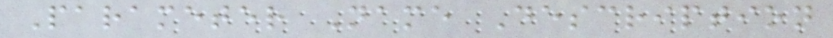Parameter Name Description
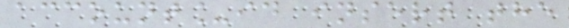account_id insert the
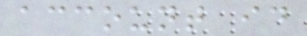account id
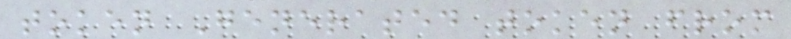token Generated token from
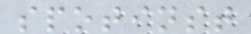spotinst
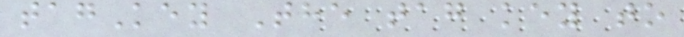tagKey The tag key to
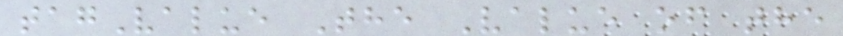tagValue The Value of the
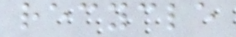recycle
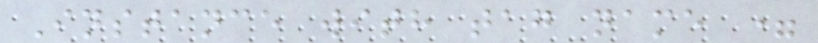Instance with tag name =
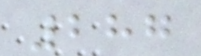287
